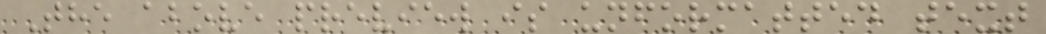The above preview is unformatted text
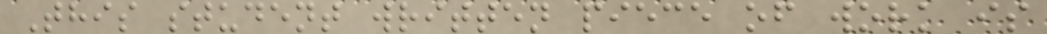This student written piece of work is
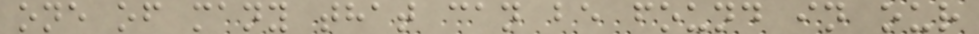one of many that can be found in our
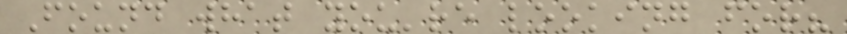Found what you're looking for?
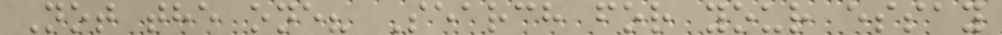Not the one? Search for your essay
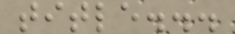title...
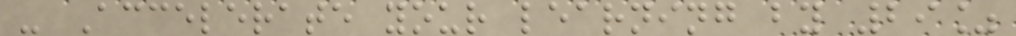- Accelerate your learning by 29%
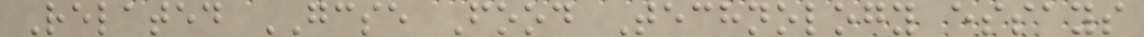Related GCSE Food Technology essays
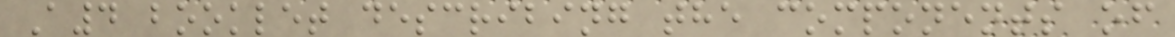A4 booklet describing the components of
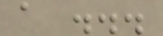a ...
